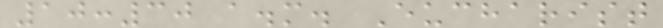10:30 a.m. Eucharist
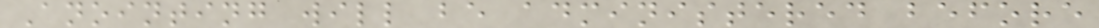Anointing will be administered before
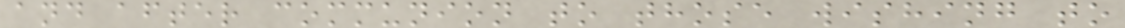and after communion to those wishing to
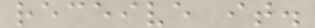receive it.
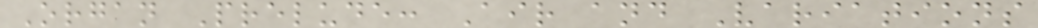Organ Prelude: Air and Variations
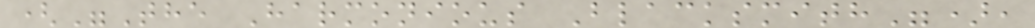("The Harmonious Blacksmith"),
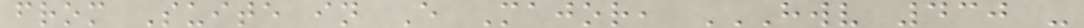from Suite in E Major, HWV 430 -
